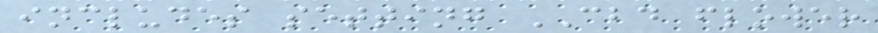includes setting CBD flower
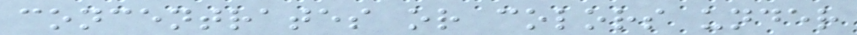concentrates or colors under
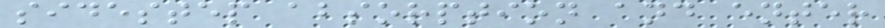sidestep absorption and enter
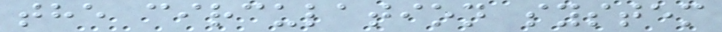the circulation system
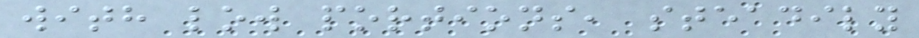with low portions, steadily
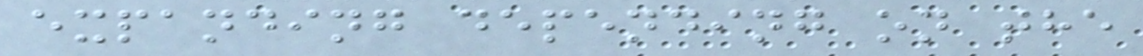expanding depending on the
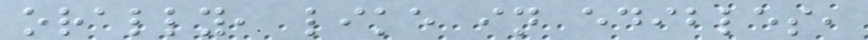orally, like in edibles,
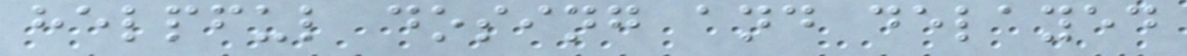helpful dosing and delayed
